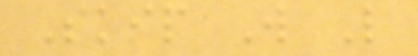Skip W L
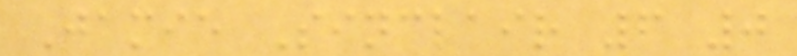Jamie Sinclair 6 0
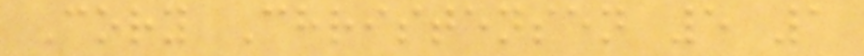Cory Christensen 5 1
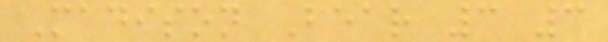Madison Bear 3 3
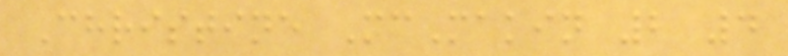Christine McMakin 2 4
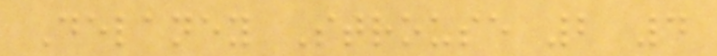Delaney Strouse 2 4
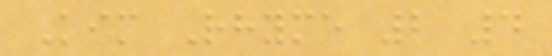Kim Rhyme 2 4
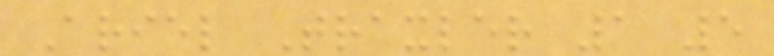Ariel Traxler 1 5
